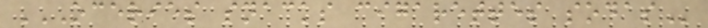OCERIES SNACKS CIGARETTES SODAS
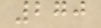270
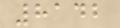8142
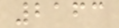2163
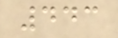443
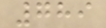789
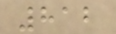812
